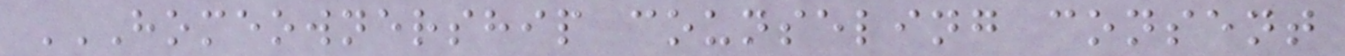HOMEOWNERSHIP COUNSELING CONSENT
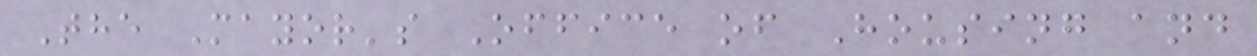The Mayor's Office of Housing and
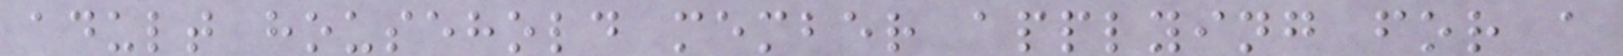adult household member applying for a
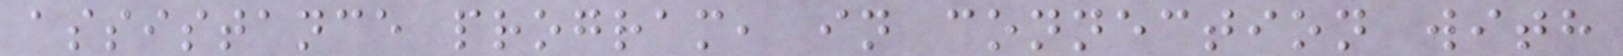assistance program, in connection with
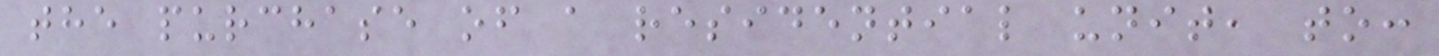the purchase of a residential unit, to:
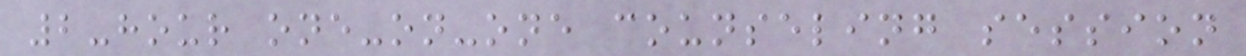2-hour one-on-one counseling session
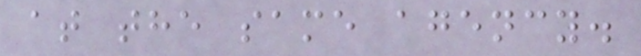at the same agency.
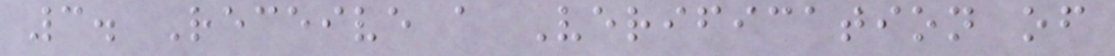3. Receive a Verification of
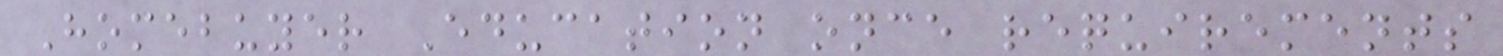Homebuyer Education once requirements
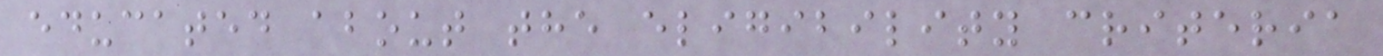educated about the eligibility criteria
